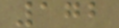172
